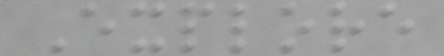Explore
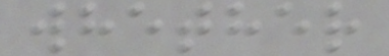whether
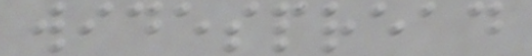widespread
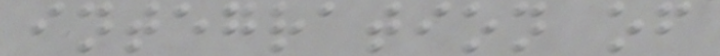integration of
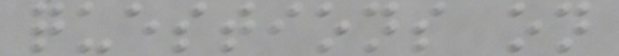questions on
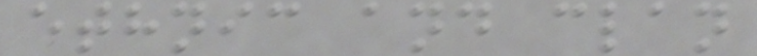ethnic and clan
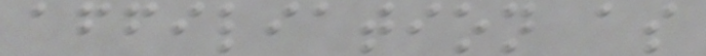affiliation as
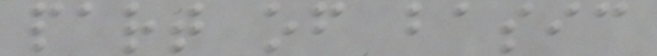part of basic
